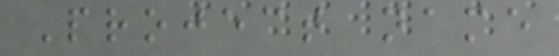Project name
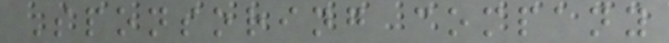Sponsoring company
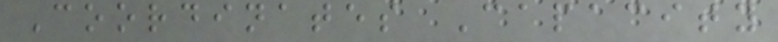Coordinates Capacity
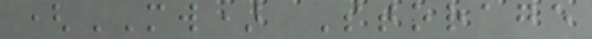(MW) Storage
